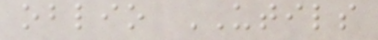oblio UTILS
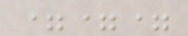===
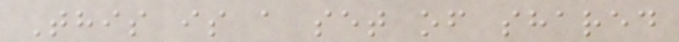This is a set of shared
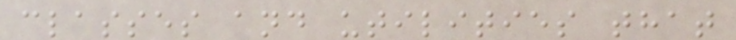classes and utilities that
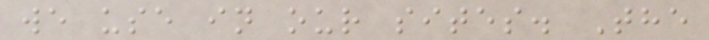we use in our sites. The
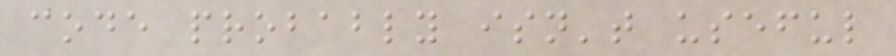code probably isn't useful
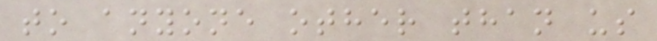to anyone other than us
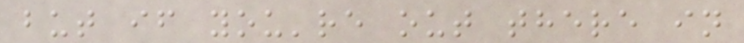but if you're out there in
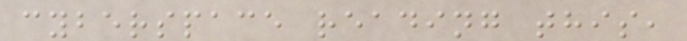cyberspace reading this,
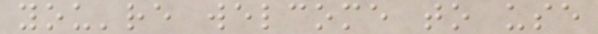you're welcome to use
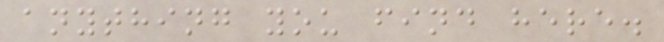anything you find here.
